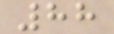88
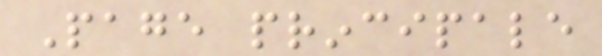Page principale
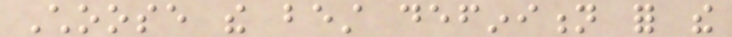Choose the best definition for the
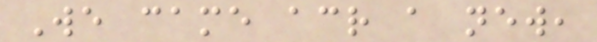We came across a new,
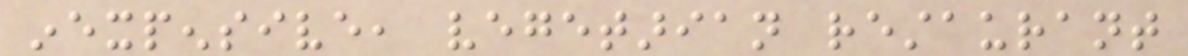inexpensive, vegetarian restaurant
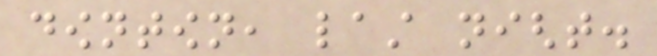downtown, last night.
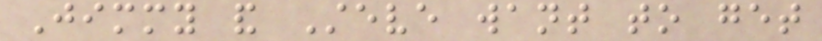Jimmy and Steve want to get
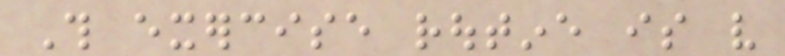This exercise routine is very
